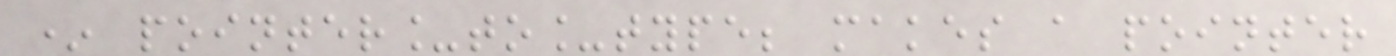* pointer_to_type; makes a pointer
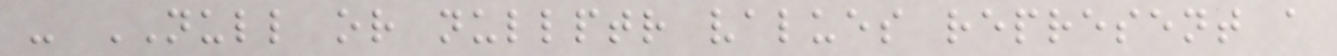- NULL or nullptr values represent a
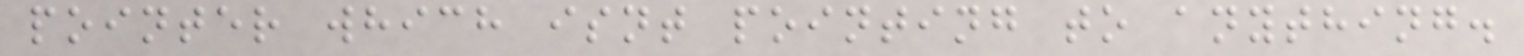pointer which isnt pointing to anything.
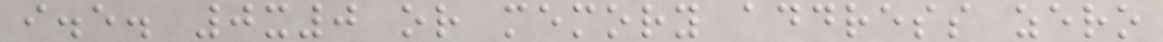i.e. 0x0 or memory address zero
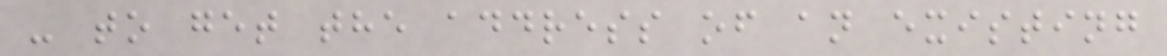- to get the address of an existing
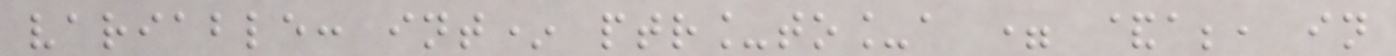variable: int* ptr_to_a = &a;, in
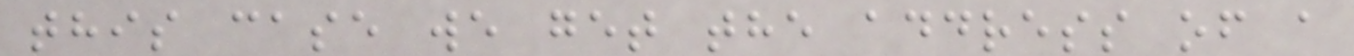this case we get the address of a
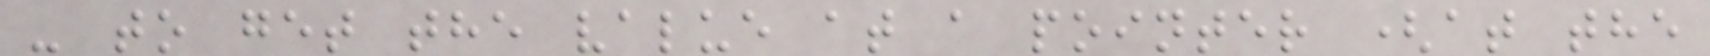- to get the value at a pointer (at the
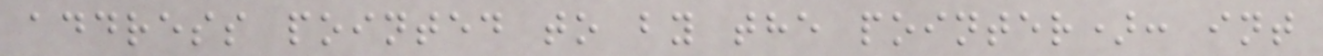address pointed to by the pointer): int
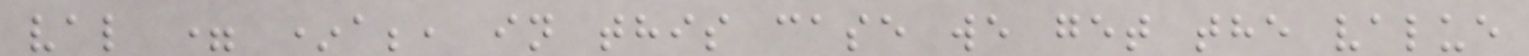val = *a;, in this case we get the value
